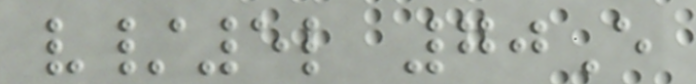v/5l 70E
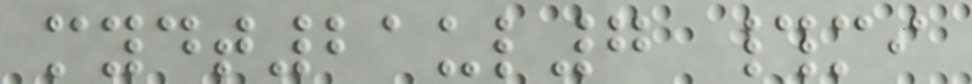mydt21ul7 #mi
